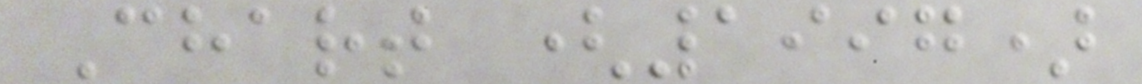Chart (1997)
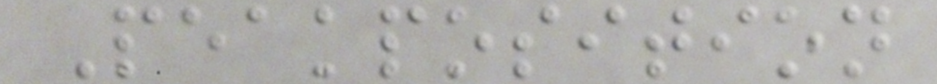Peakposition
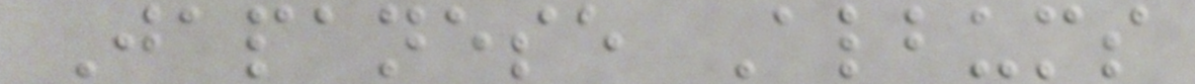Japanese Albums
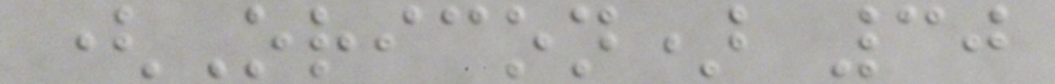(Oricon) 30
